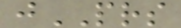jPRS
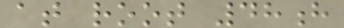at root 48h
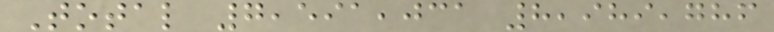Total 7,591,031 8,989,786
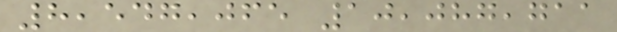8,547,065 10,087,711
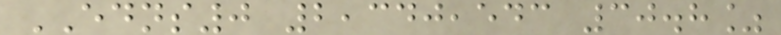EDNS0 2,340,543 30.8%
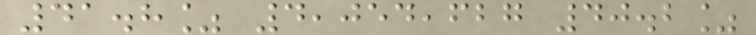41.8% 4,054,627 40.2%
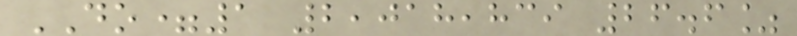DO=1 2,018,839 26.6%
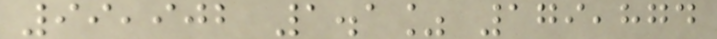99,902 1.1% 179,874
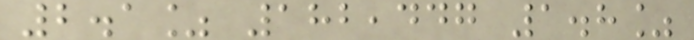2.1% 182,447 1.8%
